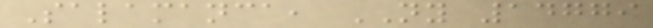Salamanca, NY 14779
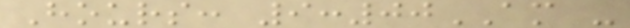Hours: 9:00AM -
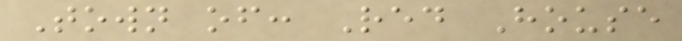Town of: Red House
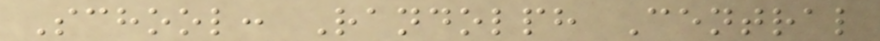School: Randolph Central
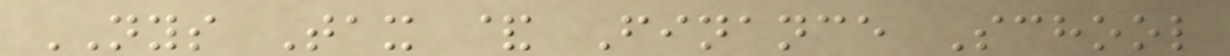NYS Tax & Finance School
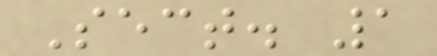Sect. 1
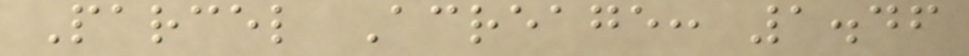Parcel Acreage: 1.46
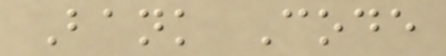Bank Code
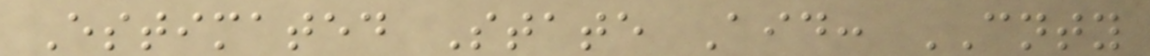Estimated State Aid: CNTY
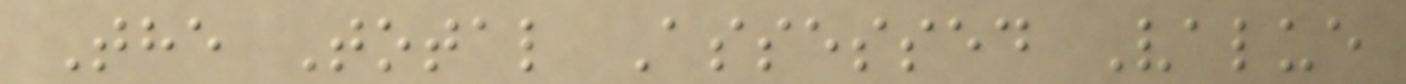The Total Assessed Value
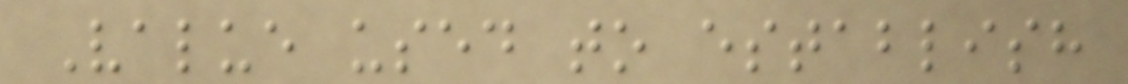Value used to establish
